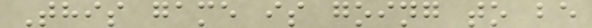This game is going to be
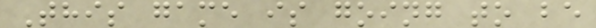This game is going to be
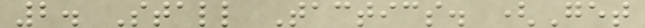2. Stall Tactics. (Get
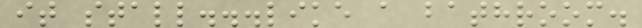it stall...like a bathroom.
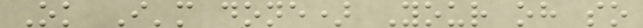Ok I'm done) Your oh so
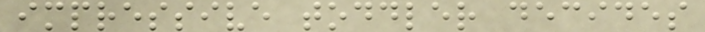impressive toddler decides
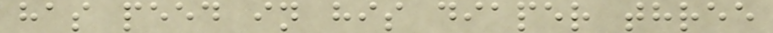has peed in his diaper three
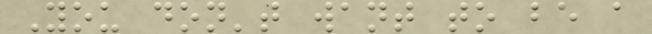You don't want to be a
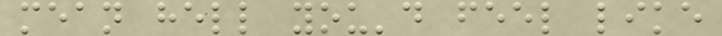mean hell you'd feel like
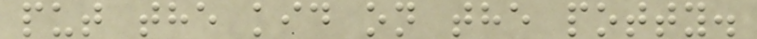put the kid on the potty.
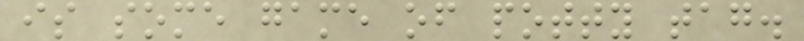is some game of potty tag.
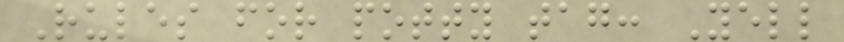Rules for potty tag: Yell
